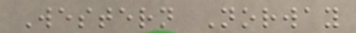Western Norway
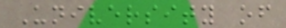University of
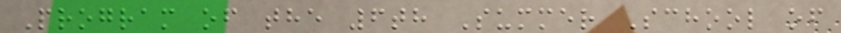Program of the 6th Summer School of
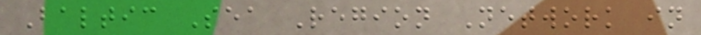Baltic Sea Region Network in
